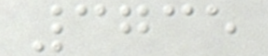3735
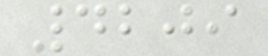4209
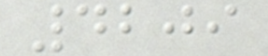4209
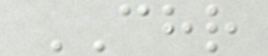CHR
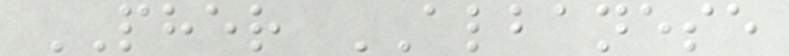PHER ALBANESE
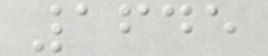1645
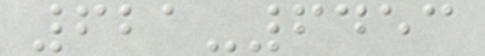621-6453
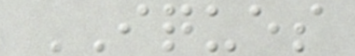IQUES
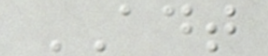ADT
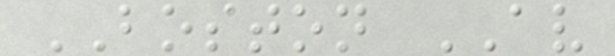BOSTON AV
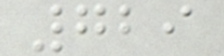729
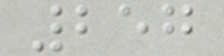257
